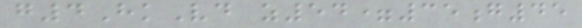g4HkVd z54=35g45
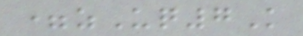=zUq7K
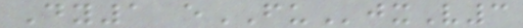Dy1 eFUjxV3
